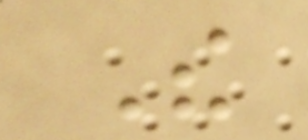The
